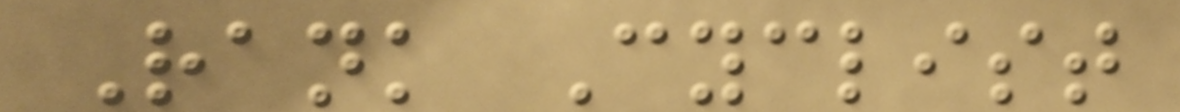Rank Cyclist
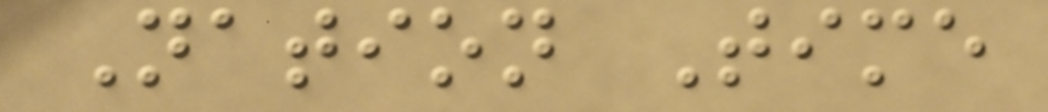Nation Time
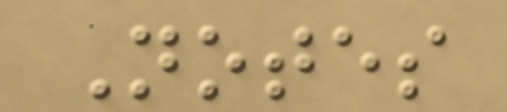Notes
